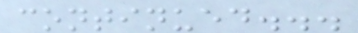continued...
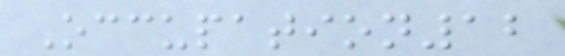Occupation12
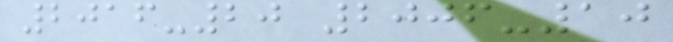2016-20 2006-10
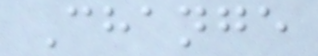Change
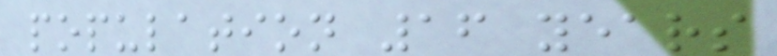population 16 years
